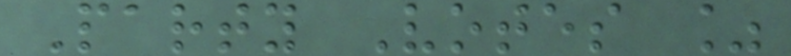Party Votes %
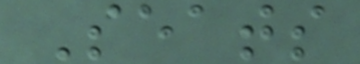Seats
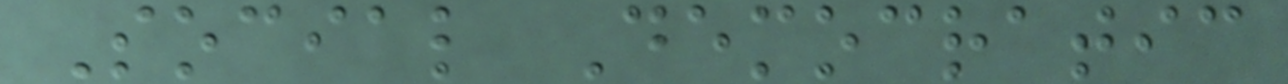Social Democratic
